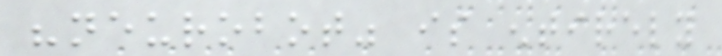"neurobot" is entirely
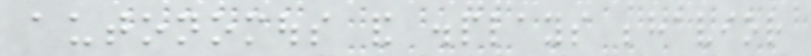autonomous and displays behavior
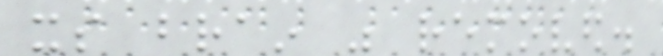its brain was removed.
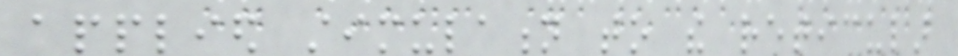applied stimulation to the reticular
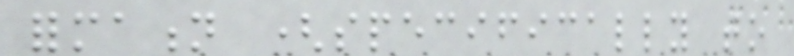formation (specifically to
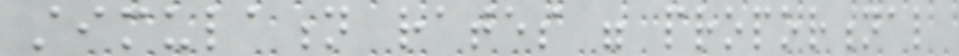stimulation rates were proportional
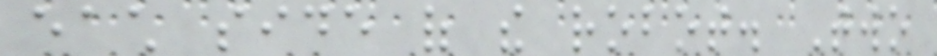each side of the robot. Two
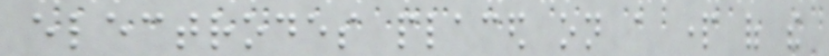electrodes placed on a part of the
